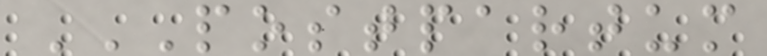POSTPARTUM
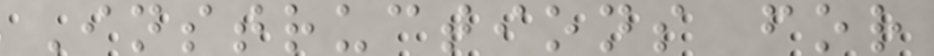Instructions for
